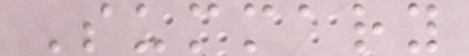Summary
